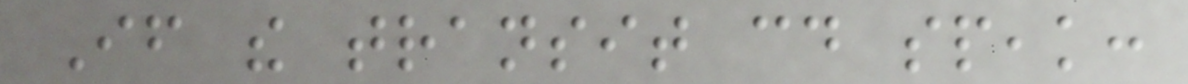If the transit could speak:
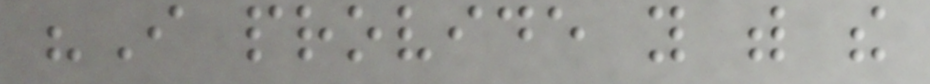"I provide you with the
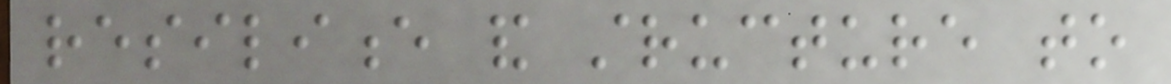resilience and structure to
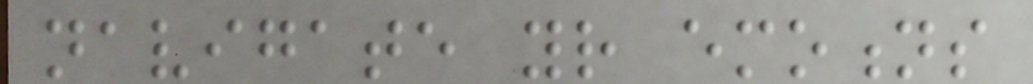navigate your emotions
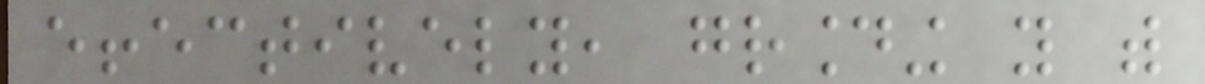effectively, grounding you with
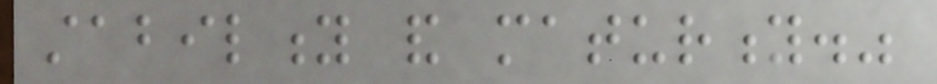stability and maturity."
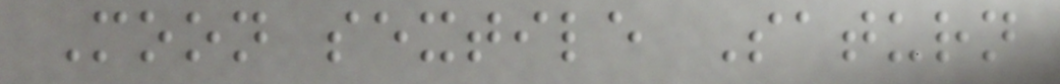Moon sextile Saturn
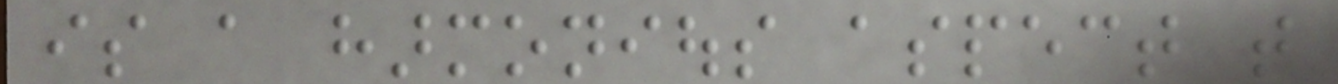is a harmonious aspect that
